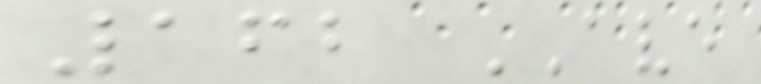162 AVE
